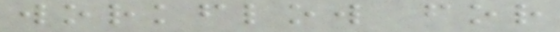workflow for
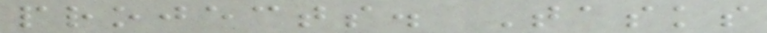projects. Tasks
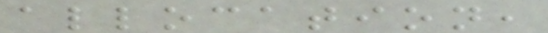allocation,
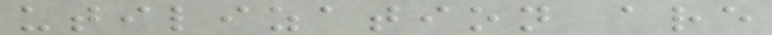utilization are
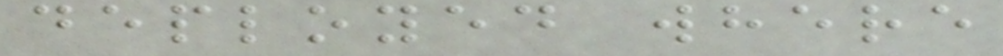deployed where
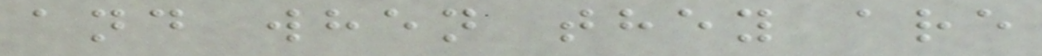and when they are
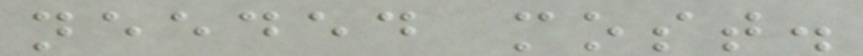needed most.
